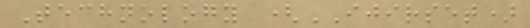Technology (IJIRSET)
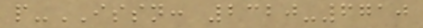p-ISSN: 2320-6710
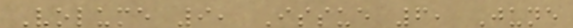Volume 9, Issue 6, June
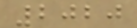2020
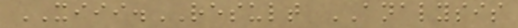XIII.RESULT ANALYSIS
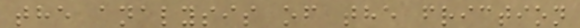the analysis of the friction
